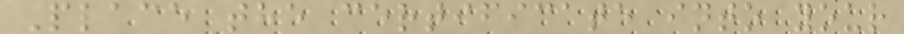Place the certificate into your
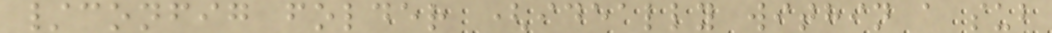/config folder (ideally within a sub
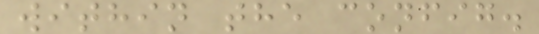within the config.
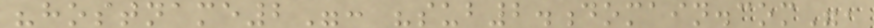"hostname2": "sub2.domain.com",
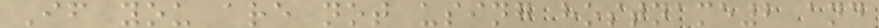If you are not using hostname2 and
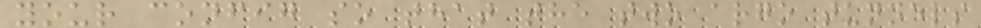your config so that the two argo tunnels
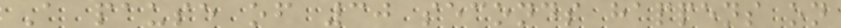A pause of 30 seconds happens on
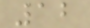12
